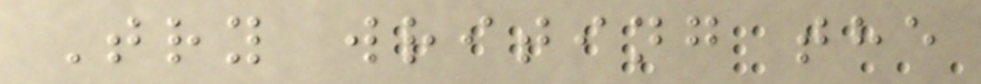Try writing the
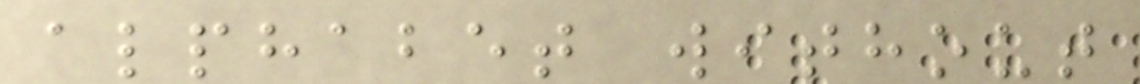alphabet without
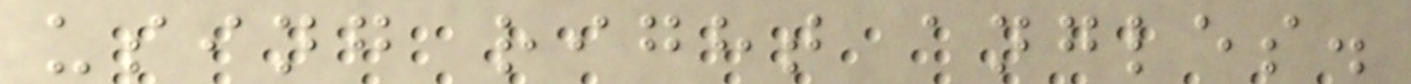using right angles.
